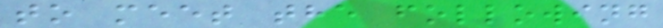to meet the following
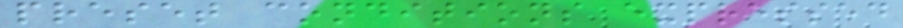preset conditions expressed
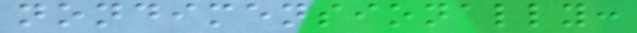nondimensionally:
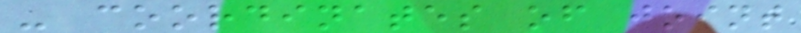- coordinates of joint
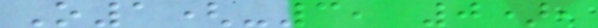O1(-3, 0),
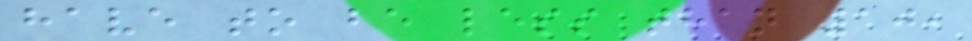have to be less than 10,
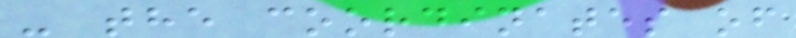- the coordinates of
